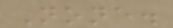None.
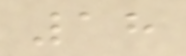18
